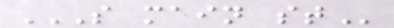S MAIN ST
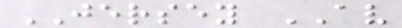JERSEY AV
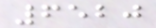6520
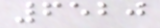6520
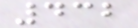432
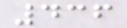436
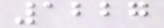1227
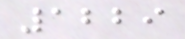1229
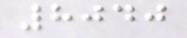8040
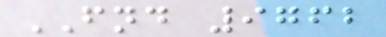FND 9762
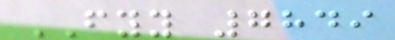FYY 7849
